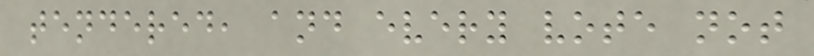tendered, and every vote not
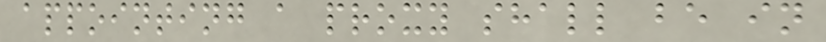appointing a proxy shall be in
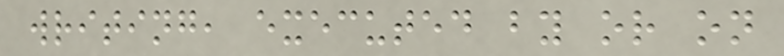writing, executed by or on
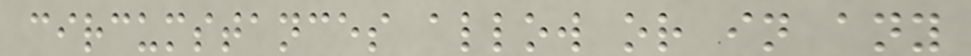circumstances allow or in any
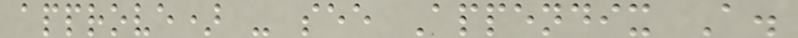approve) - see Appendix A.
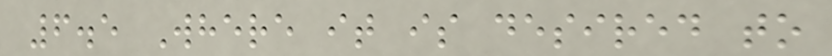6.5 Where it is desired to
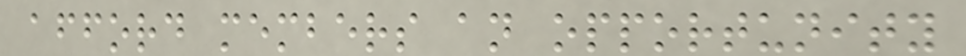afford members an opportunity
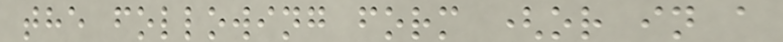the following form (or in a
